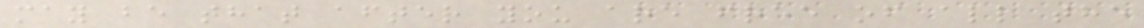may be that after you are free of all the
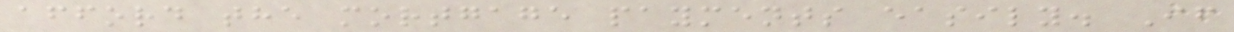afford the mortgage payments easily. If
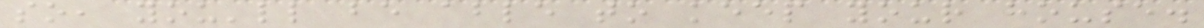so, you'll be able to keep your house.
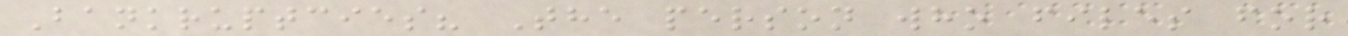Bankruptcies? The person who files for
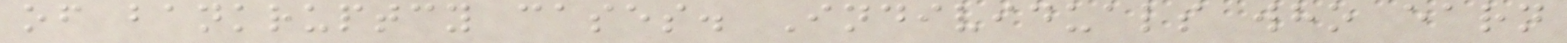of bankruptcy cases. Individuals who earn
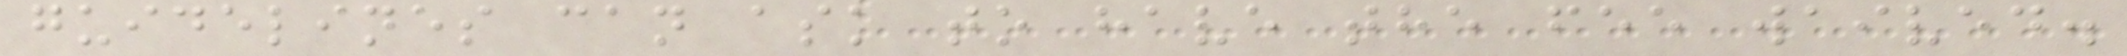guidelines can ask to have the fee waived.
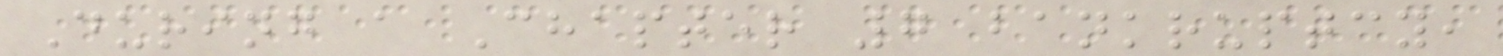During a Chapter 7 bankruptcy,
